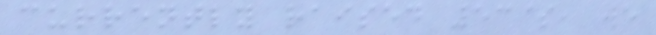currently raised 53$, we
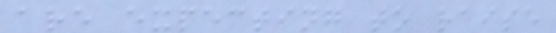are expecting to raise
